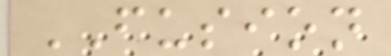FUSION
